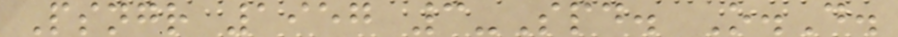Psngr 1957 3-Spd. O.D.
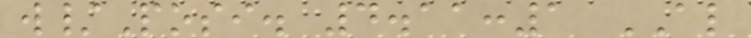w/Posi. 4.11:1 AL
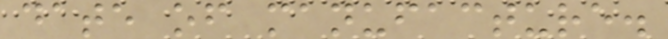date of manufacture.
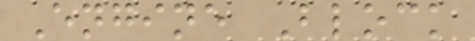Engine Block
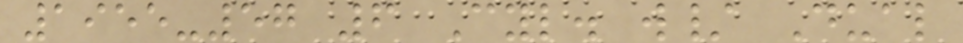1955-57 6 Cyl. w/ Dual
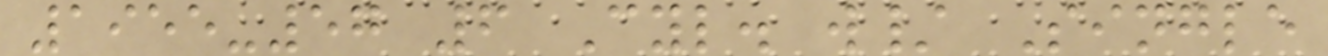1955-57 6 Cyl. w/ Single
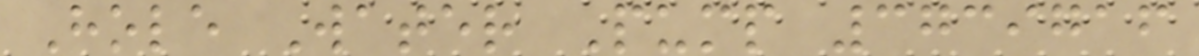Hole Water Pump 3739716
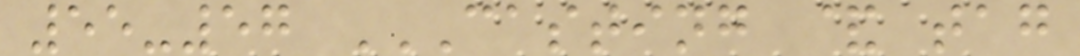55-57 CASTING & TAG
